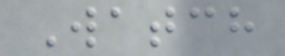Watch
